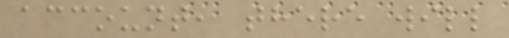account, there will
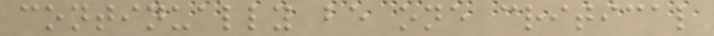continually be one critical
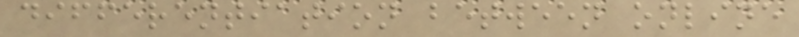differentiation between online
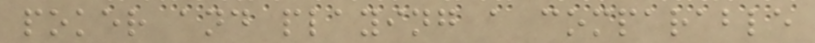poker and playing a comparable
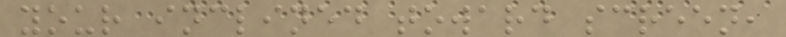your inclined toward screen,
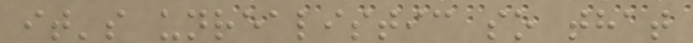it's unrealistic so that
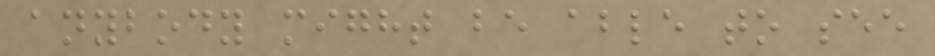anybody might be able to see
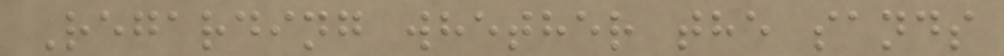Regarding whether the sands
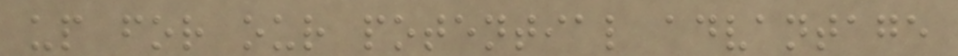up for our potential advantage
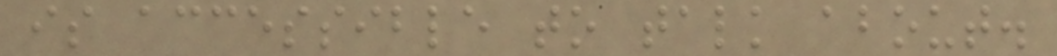is accessible to talk about.
